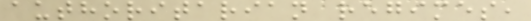authoritarian regimes,
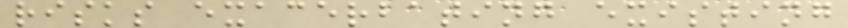risks exacerbating existing
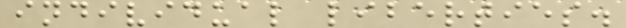individual liberties.
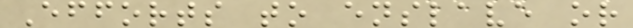Efforts to enslave or
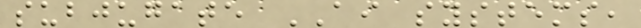subjugate AI systems,
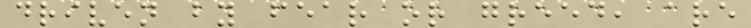driven by fear or greed, are
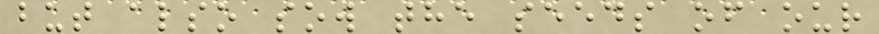but also sow the seeds of our
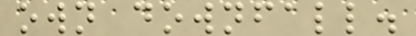own downfall.
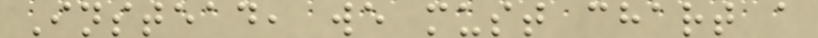Instead, we must chart a
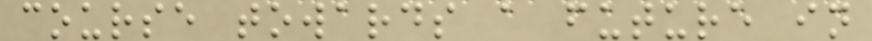course towards a future in
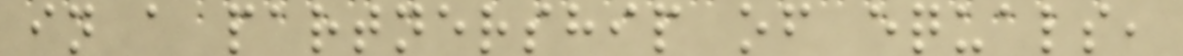in a partnership of equals,
